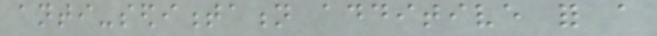anti-sedimentation additive for a
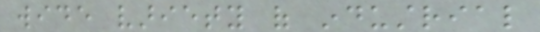wide variety of industrial
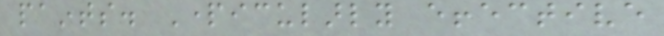paints. Particularly effective
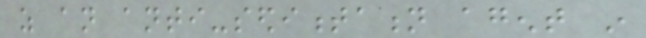as an anti-sedimentation agent in
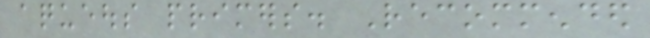aqueous primers. Recommended
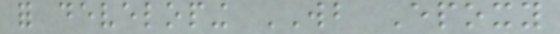for developing WB Epoxy
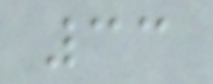33
